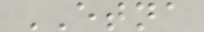ETNA
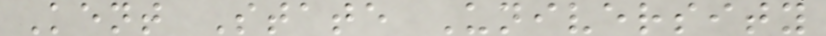Kent State University
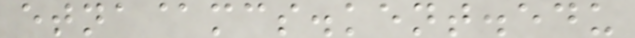etna@mcs.kent.edu
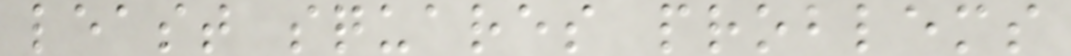least squares problems
